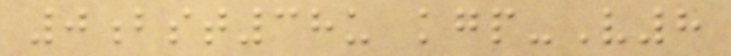0bst38u kgp-V8
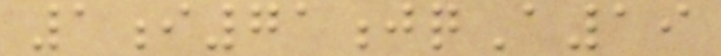1i71jqA19
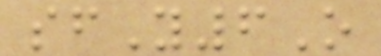sfY6O
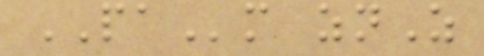PAm znZ
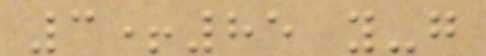3+85 y-g
